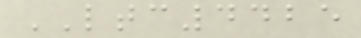LTC4425
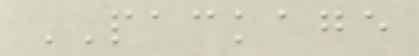PACKAGE
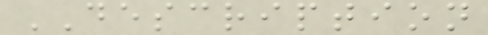DESCRIPTION
